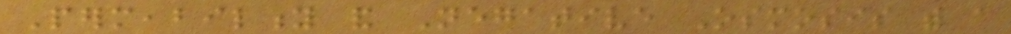Permeability and Negative Osmosis with a
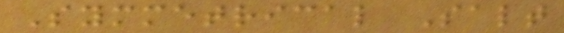Symmetrical Salt
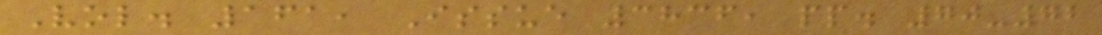Vol. 161, Issue 3836, pp. 70-72
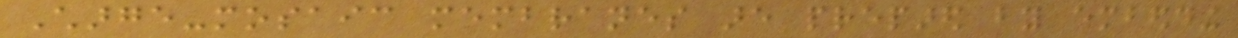Charge-mosaic membranes are prepared by embedding
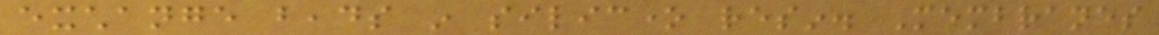exchange beads in silicone resin. Membranes
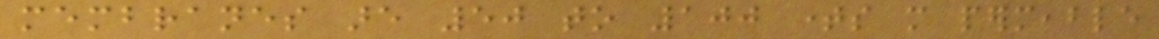membranes are 50 to 100 times more permeable
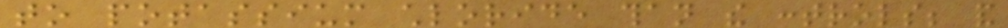to potassium chloride than the controls; and
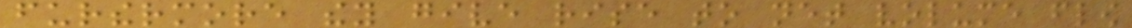furthermore they give rise to net volume flow
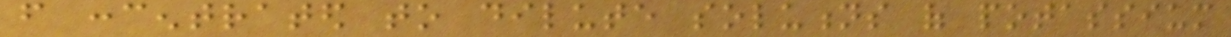from concentrated to dilute solutions of potassium
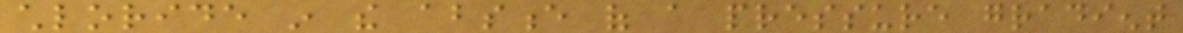chloride in the absence of a pressure gradient
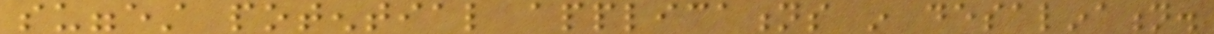suggest potential applications in desalination.
